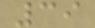39
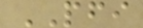PFI
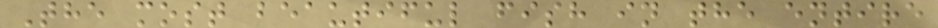The most beautiful fish in the entire
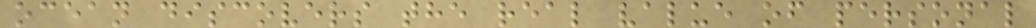ocean discovers the real value of personal
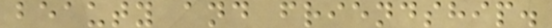beauty and friendship.
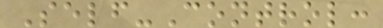Self-Control:
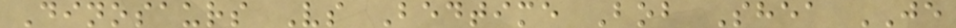Dinosaurs Vs Bedtime Bob Shea JE
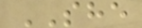SHE
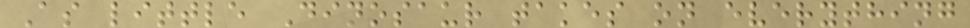As little Dinosaur takes on everything
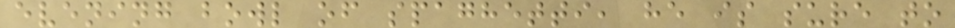evening bowl of spaghetti, he is sure to
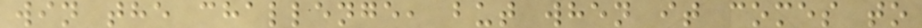win the challenge, but when it comes to
